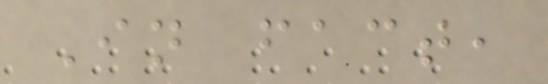In fact,
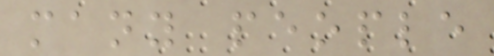many people
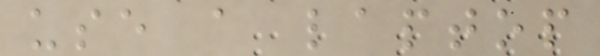use a laptop
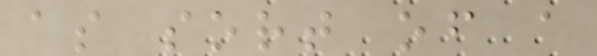as sort of a
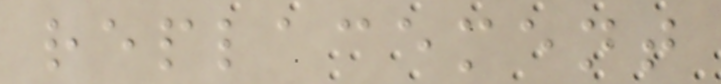replacement
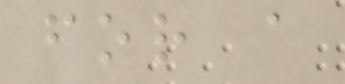for a
